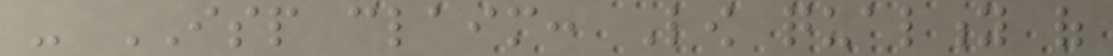- ISP claim: Low quality of
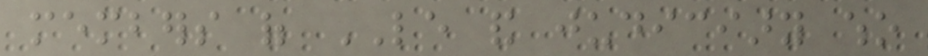members of LE and judiciary who
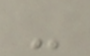-
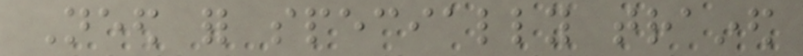Need for specially trained
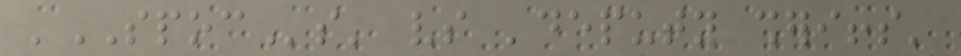'SPOCs' vs 'deputy sheriffs'
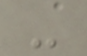-
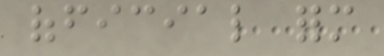official form
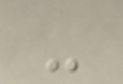-
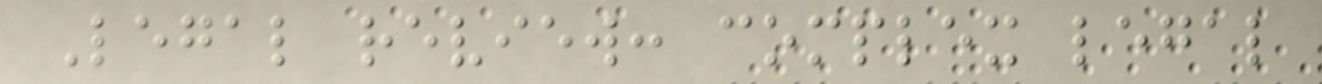Legal review: complex legal
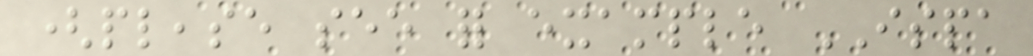(please see for example ISPA
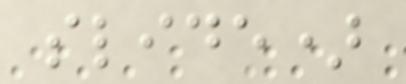slide)
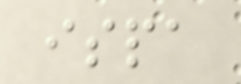ispa
